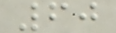60
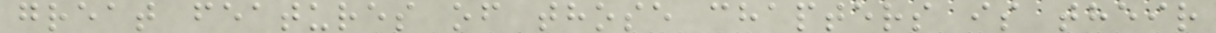great features of those chapters is their
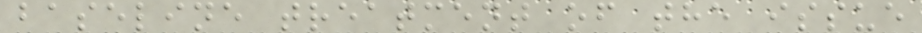baseline treatment of the issue
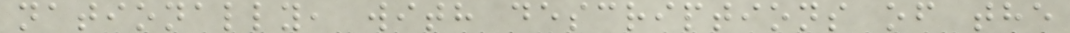nationally, with descriptions of the
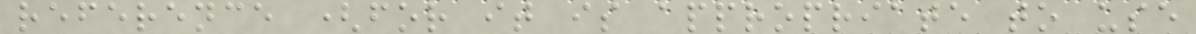reference (for it is appropriate to use
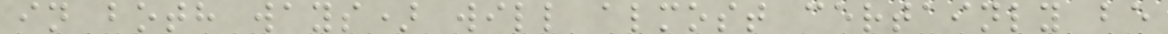in both ways) will almost certainly be
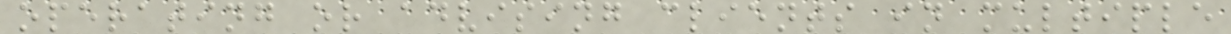operating or advising clients in multiple
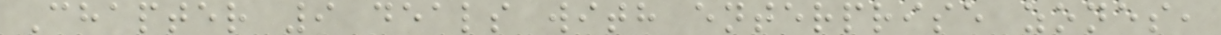Chapter 9 deals with enterprise zones,
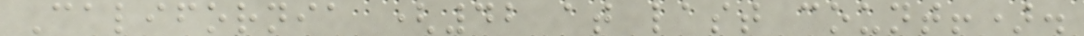California (42 at last count!).
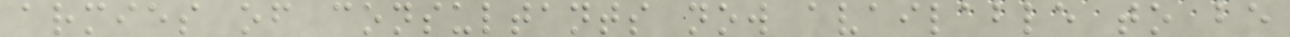armies of consultants now available to be
